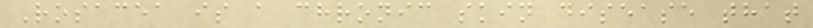Rosacea is a chronic skin disease that
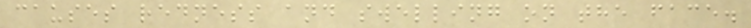causes redness and swelling on the face.
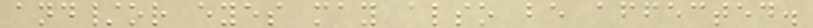and/or eyes may also be affected.
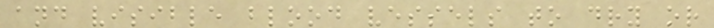and visible blood vessels to dry or
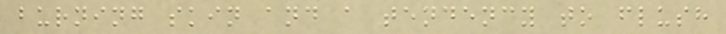burning skin and a tendency to flush
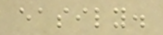easily.
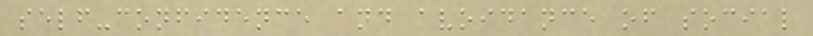self-confidence and avoidance of social
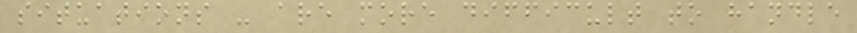situations - are more difficult to handle
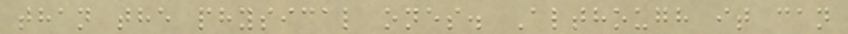than the physical ones. Although it can
